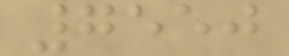7550
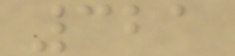321
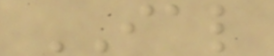IAL
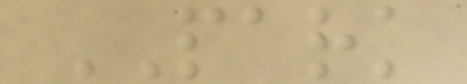PARK
